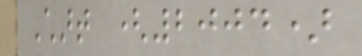Chart (2004)
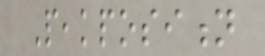Peakposition
